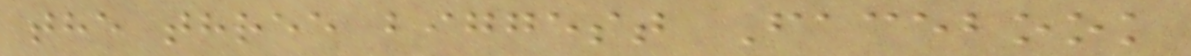the three biggest Facebook
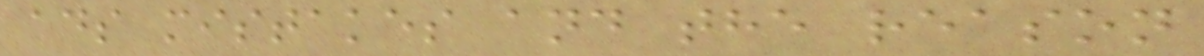ads mistakes and the reason
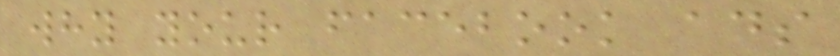why your facebook ads
